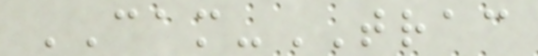CAM-TRAC
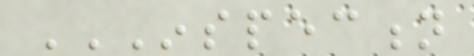INSPECTION
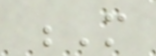M
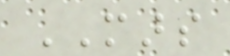MARS
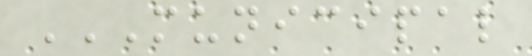MUNICIPAL
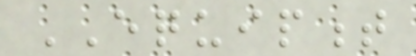EQUIPMENT
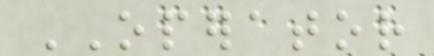OPERATOR
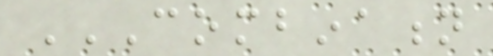COMBINATION
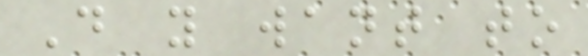Do you want to
